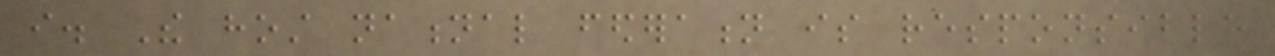i. The host national federation is responsible
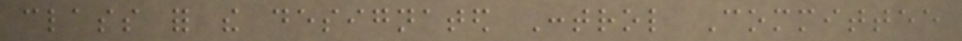class for the designated Control Committee
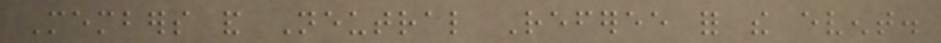Members and Neutral Referee for the event.
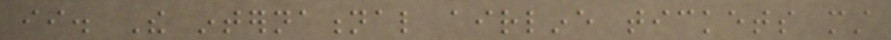ii. The international airline tickets must
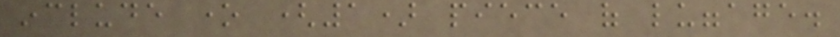include one (1) piece of luggage.
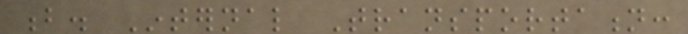b. Internal Transportation:
